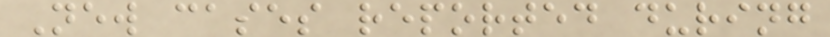New cases reported during
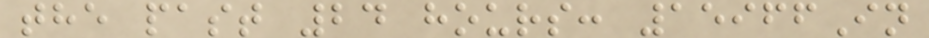the past 24 hours: 15966In
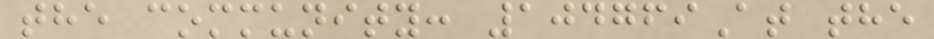the community: 104769At the
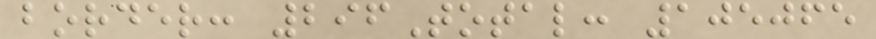border: 296Total: 105065
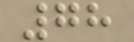78
